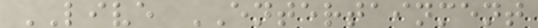LIVE ENTERTAINMENT
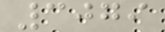3079
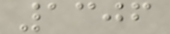1306
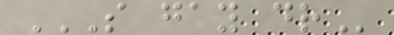S GAY DR
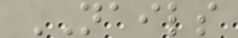NAILS
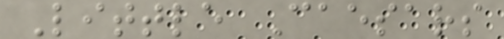Little Caesars
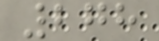278
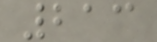213
